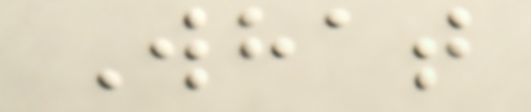What
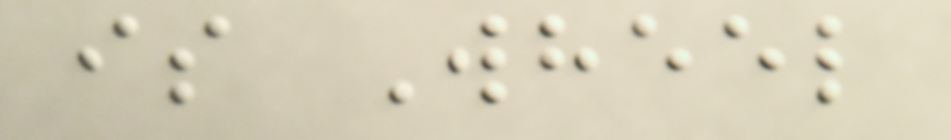is Wheel
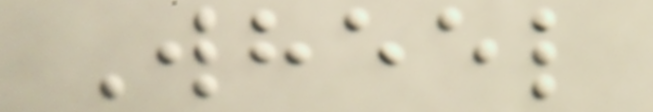Wheel
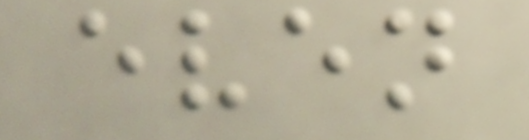even
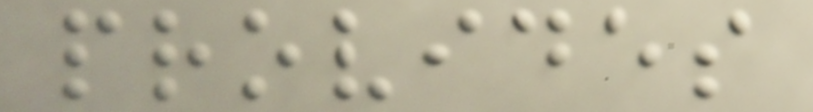provides
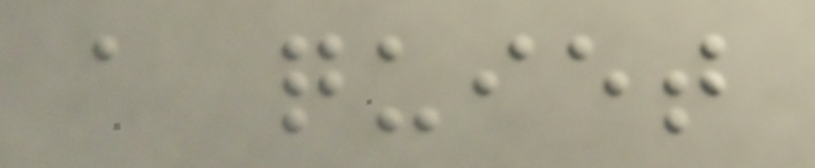a quiet
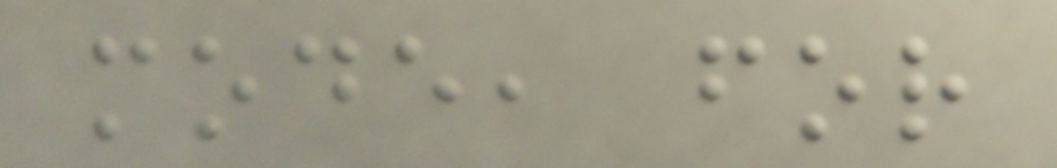mode, for
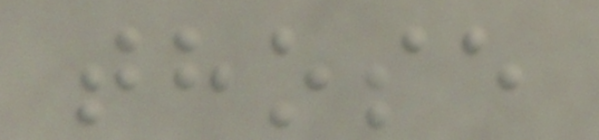those
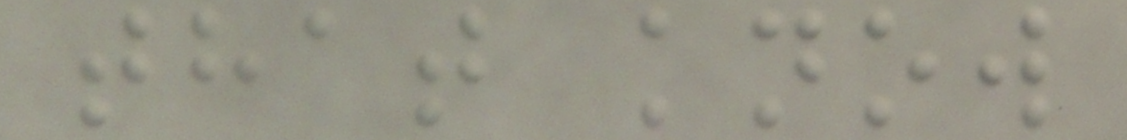that know
